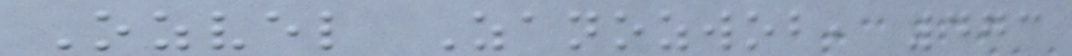Ozvel Zanozwob, 473
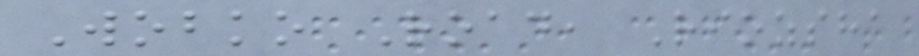Wobko Road, Riozsha
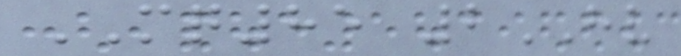MQ85 2HV
